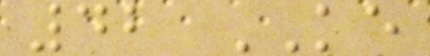42 KE
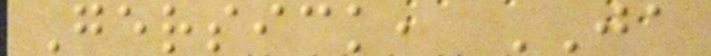Gersick, JA
